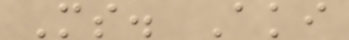Ms. Aki
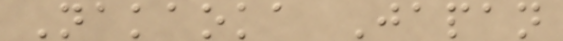Nakaoka Japan
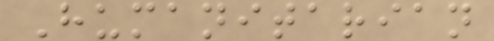Humanitarian
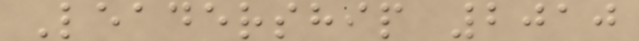Leadership 2010
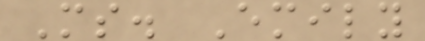Ms. Emily
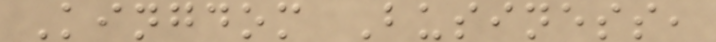Kingdom Business,
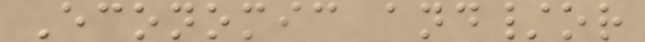Economic and/or
